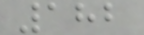182
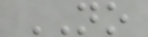NO
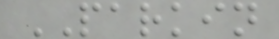PARKIN
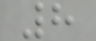8
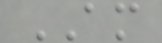AM
